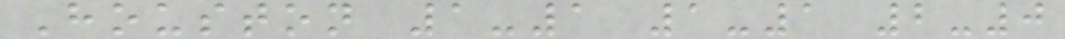Houston 1-1 1-1 2-0
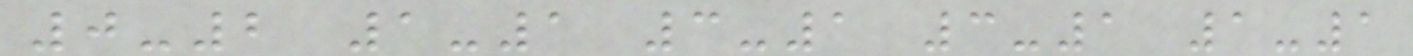0-2 1-1 3-1 3-1 1-1
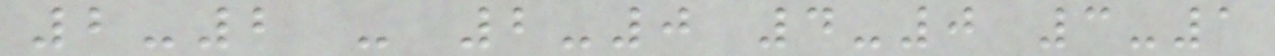2-2 - 2-0 4-0 3-1
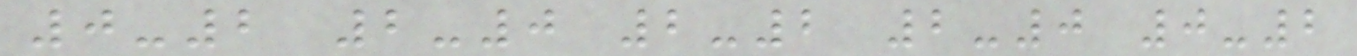0-2 2-0 2-2 2-0 0-2
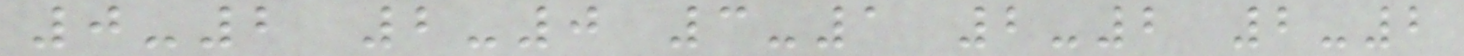0-2 2-0 3-1 2-2 2-2
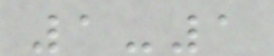1-1
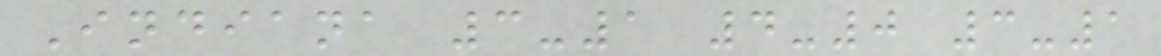Indiana 3-1 4-0 3-1
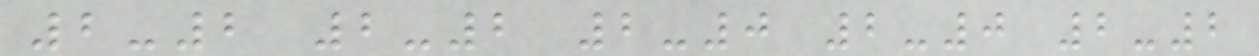2-2 2-2 2-0 2-0 2-2
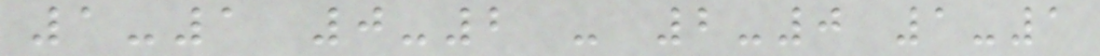1-1 0-2 - 2-0 1-1
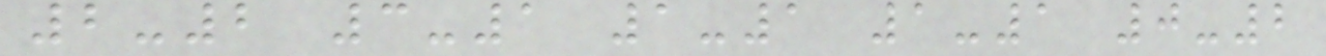2-2 3-1 1-1 1-1 0-2
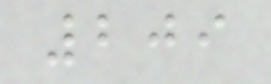209
